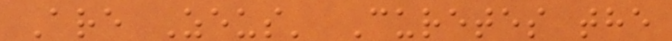Are Zeus' Curetes the
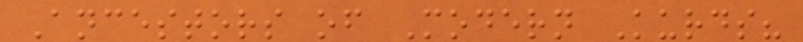Ancestors of Modern Kurds?
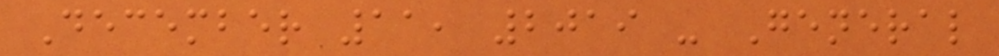December 11, 2019 - General
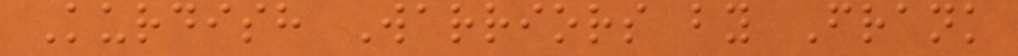Kurdish Warriors by Frank
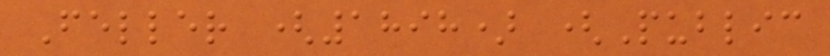Feller (1898) (Public
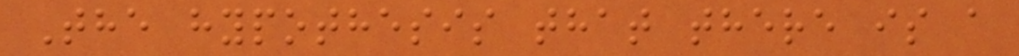The hypothesis that there is a
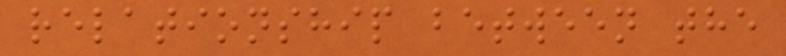relationship between the
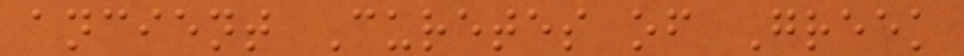ancient Curetes of Greek
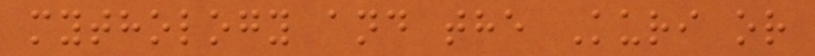mythology and the Kuri or
